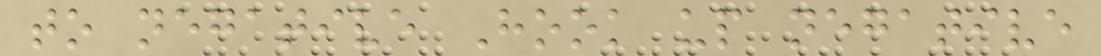to negative Hook up negative
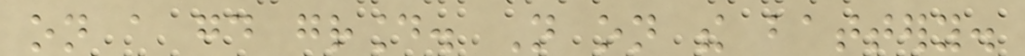on a good ground. Not on the battery.
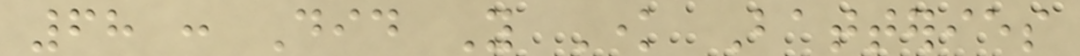68 : Did You Know Batteries
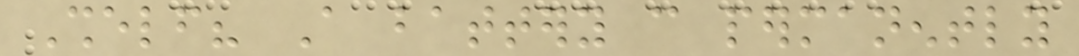Shelf? A battery can permanently
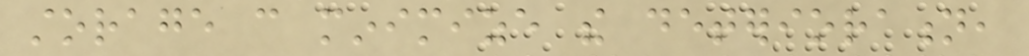storage can minimize the deterioration,
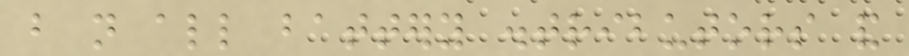but not all battery distributors and
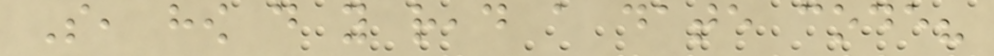So, how do you read a date code?
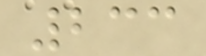233
